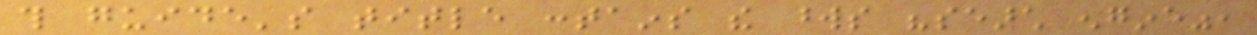this guide's title contains the words "search engine",
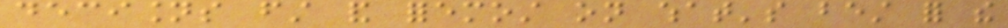decisions first and foremost on what's best for the
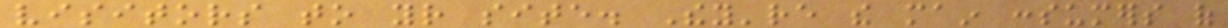visitors to your site. They're the main consumers of
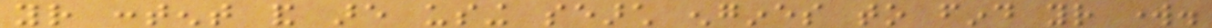your content and are using search engines to find your work.
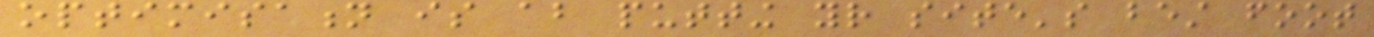optimisation is about putting your site's best foot
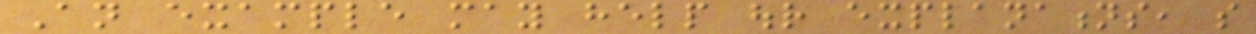An example may help our explanations, so
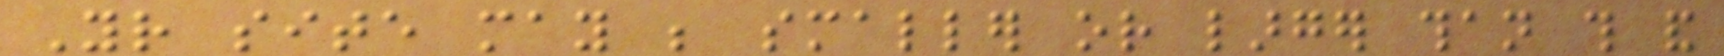Your site may be smaller or larger than this and
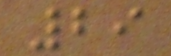29
